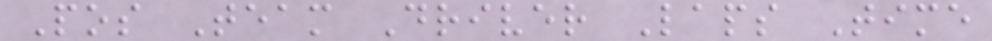Pos Team Driver Laps Time
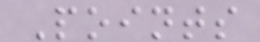Points
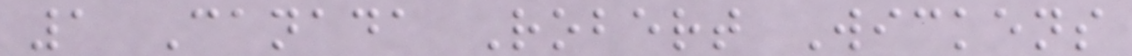1 Canada Robert Wickens
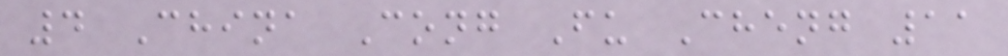4 China Cong Fu Cheng 11
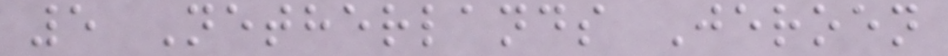5 Netherlands Jeroen
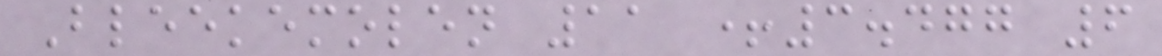Bleekemolen 11 +3.477 6
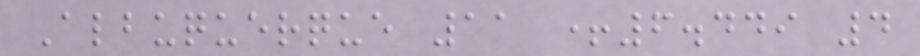Albuquerque 11 +6.449 4
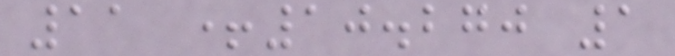11 +10.270 1
